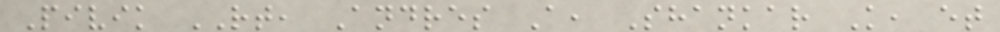Pivik RT, Andres A, Shankar K, et
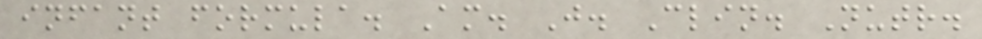infant formula. Am. J. Clin. Nutr.
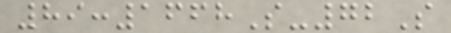89:1668S-72S
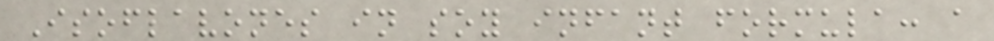Isoflavones in soy infant formula: a
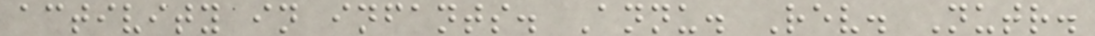activity in infants. Annu. Rev. Nutr.
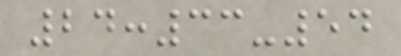24:33-54
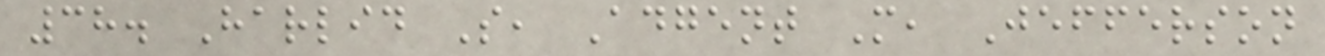38. Harlid S, Adgent M, Jefferson
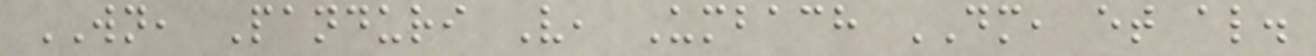WN, Panduri V, Umbach DM, et al.
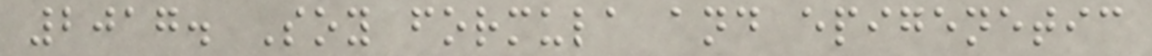2017. Soy formula and epigenetic
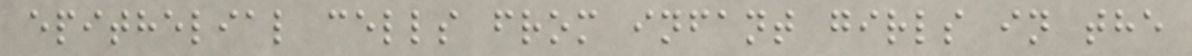epithelial cells from infant girls in the
